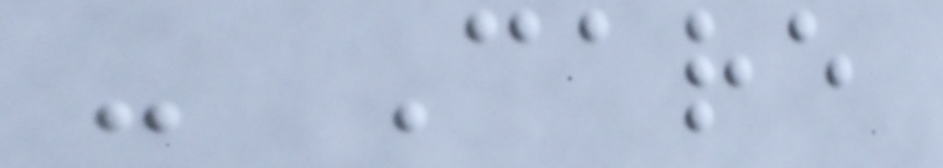- Care
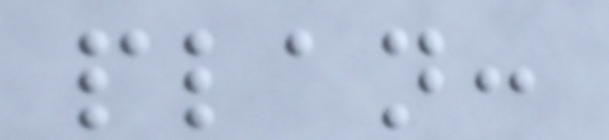plan:
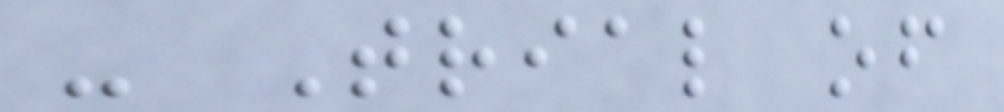- Trial of
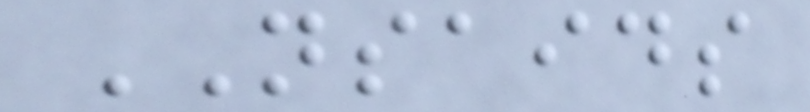NSAIDS
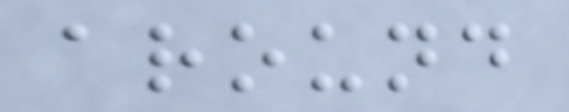around
